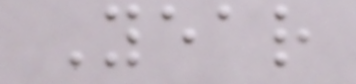Year
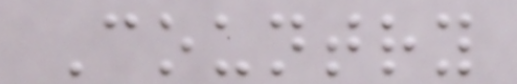Country
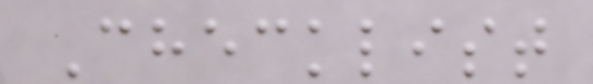Checklist
